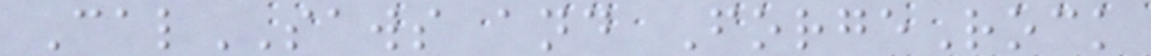CalSAWS and ForgeRock
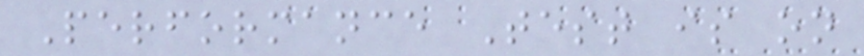Performance Test is on
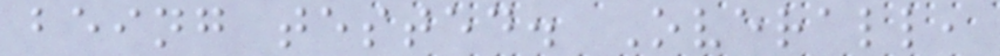being tested. Overall,
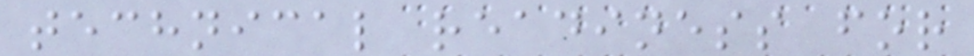technical readiness for
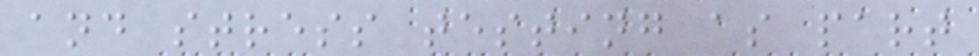and stress testing as part
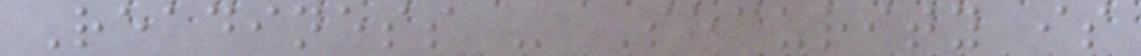Readiness - Security is
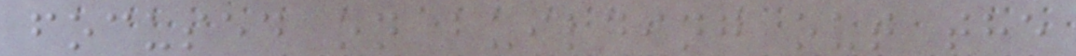focused on building out the
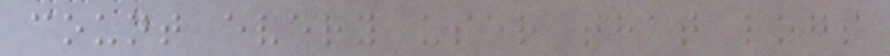count every user that logs
